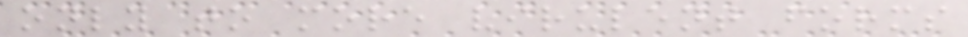only to more virulent forms
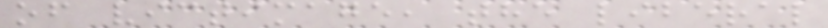of victimage, the liberal
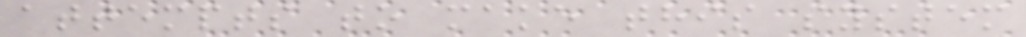attempts to make this system
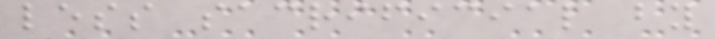less sacrificial by
